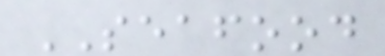SEAFOOD
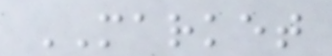MARKET
